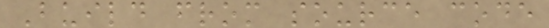Build from source code
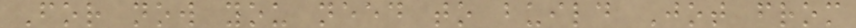For now you need to build Jot from
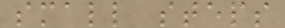small steps
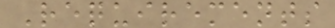Requirements
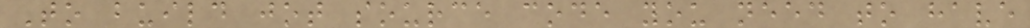To build jot source code you need to have
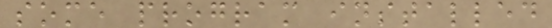some program installed
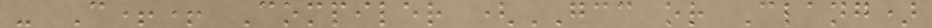- C++ Compiler (GCC or Clang)
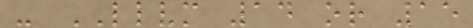- LLVM 14 or 15
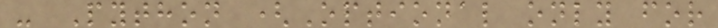- Python (Optional only for
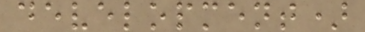development)
